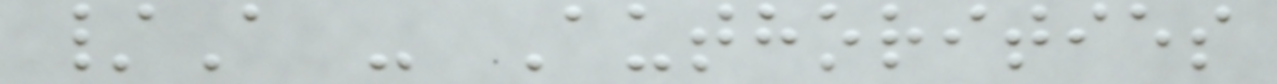/A - Authorities
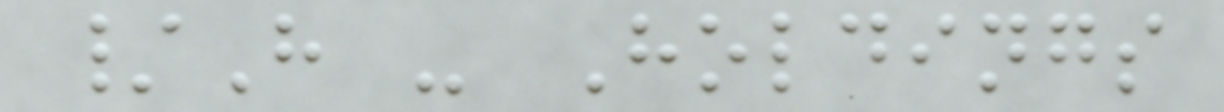/H - Holdings
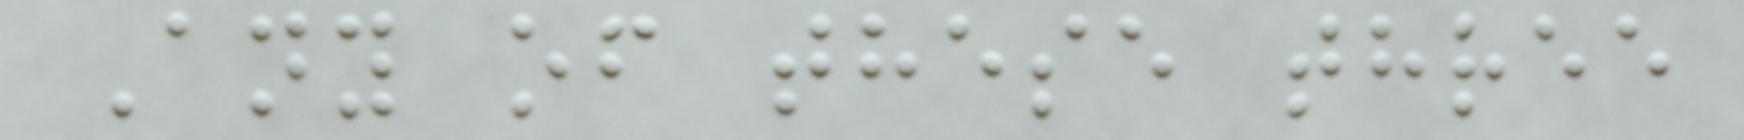Any of these three
